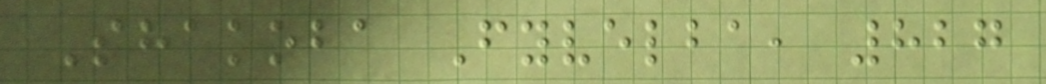Shakoba Fyvelba, 827
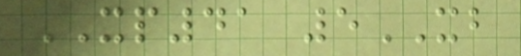XP41 5XB
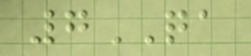7QA
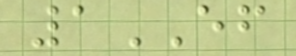1EF
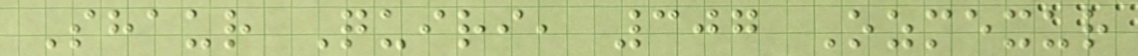Shaur Quiri, 307 Ozmexur
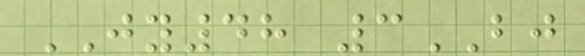JY48 3BJ
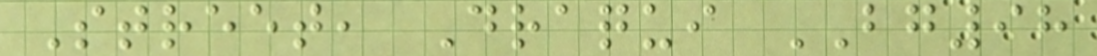Street, Draqui BG98
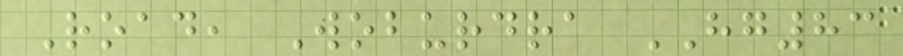Road, Woburdra HG83
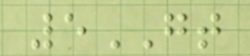5GT
